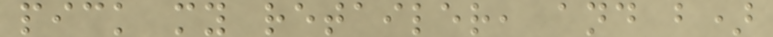pick my retailer, and b)
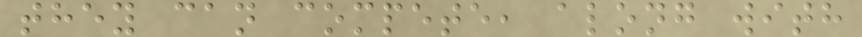they can compete, along with
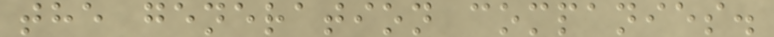the generation companies.
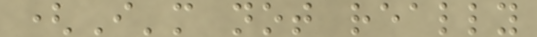(I'm not really
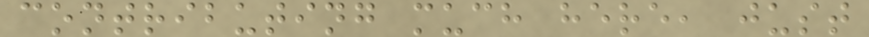contributing much here, just
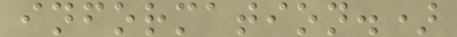information.)
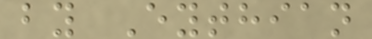by Eythian
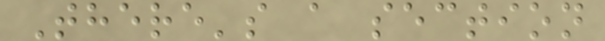There's a section
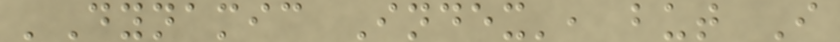'Dynamic Index', but I
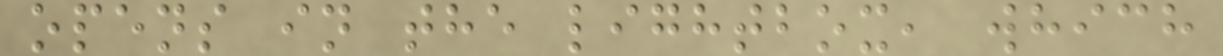opens in the lightbox, which
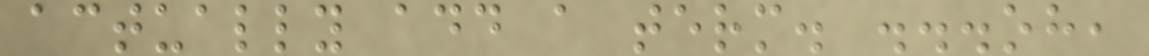actually add a term. ...oh,
